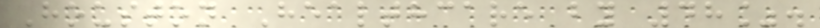Houston Healthcare by 48%.
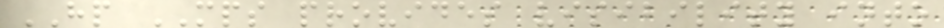HP MPS provides visibility into
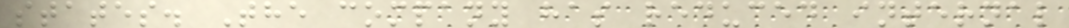states. The company has reduced internal
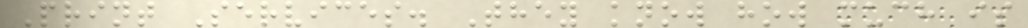Print Services. They know how much is
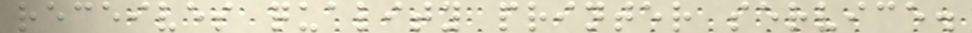receives quality printer service.
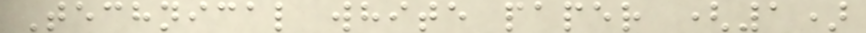Technical white paper (1)
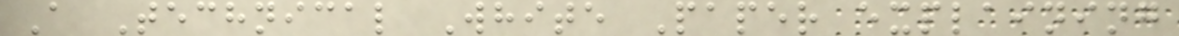A Technical White Paper explaining
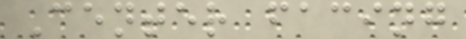Center facing
